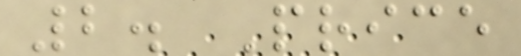2. Price
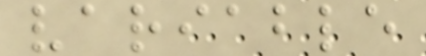variable
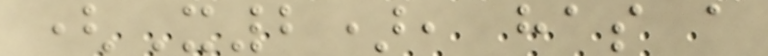(X2), has a
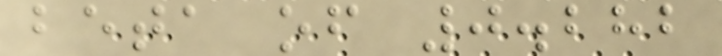beta of 0.282
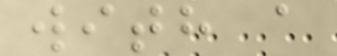with a
